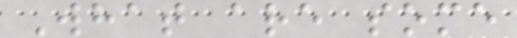What are some
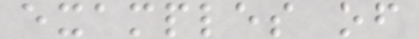examples of
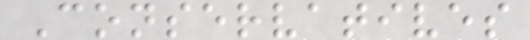Conservatives
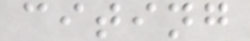citing
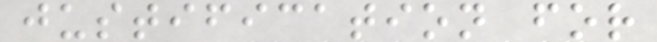justification for
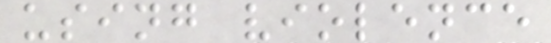using violence
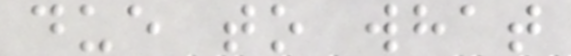due to what
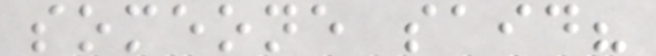someone said?
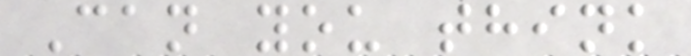Can you think
